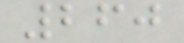260
